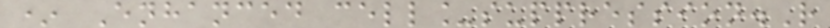* Enhanced cell_suppression.R
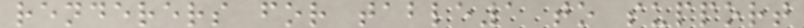renderers for table1 to support
